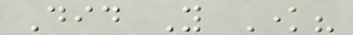Did You Know?
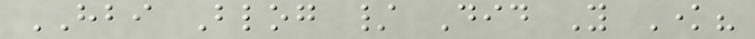HBI Blog / Did You Know?
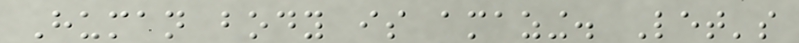Human body is amazing. Let's
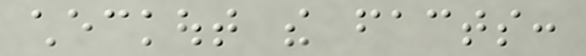checkout the facts:
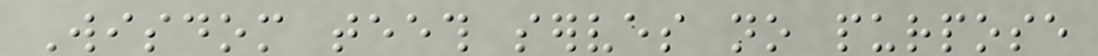Wisdom teeth serves no purpose
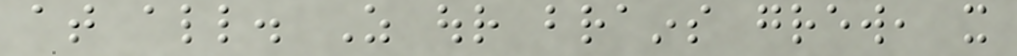at all. As our brains grew, it
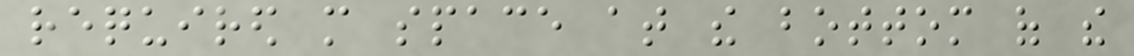required more space at the bottom of the
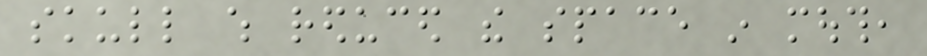skull which reduced the space in mouth,
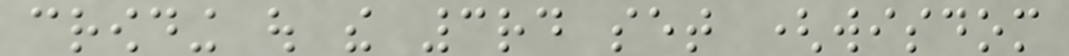crowding out the 3rd set (wisdom
